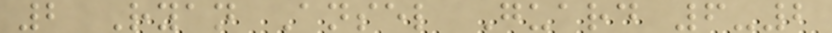2 Ryan Ansel Guard 6-2
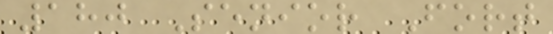180 Senior Fort
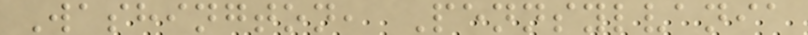Washington, Pennsylvania
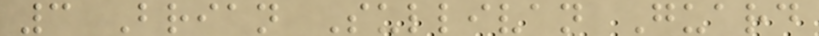3 Brian Sullivan Guard
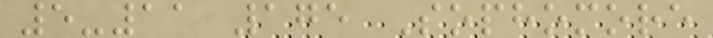5-11 175 Sophomore
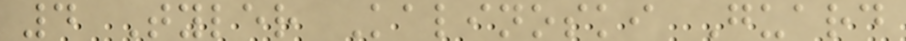4 Tyler Kalinoski Guard
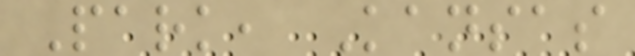Park, Kansas
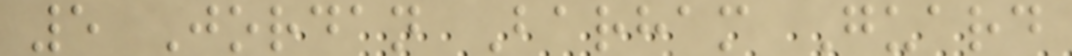5 Jordan Barham Guard
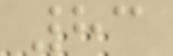83
